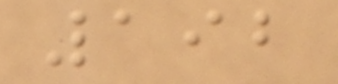192
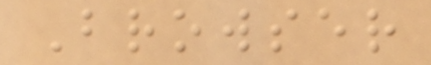Browser
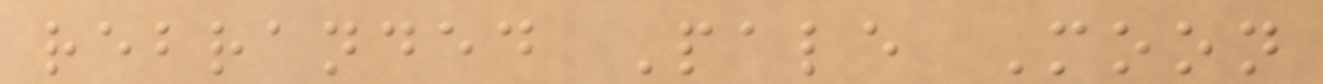rebranded Pale Moon
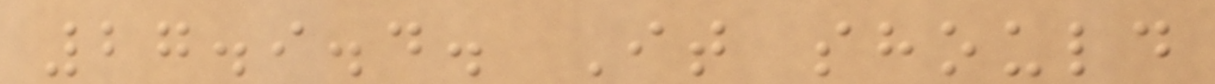27.9.4. It should
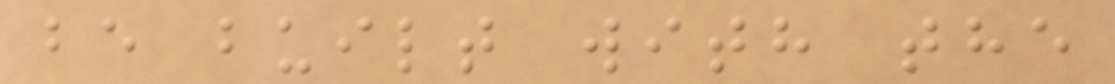be built with the
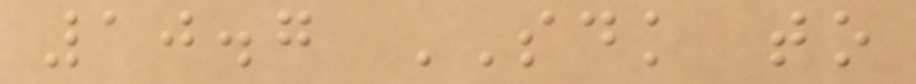10.7 SDK to
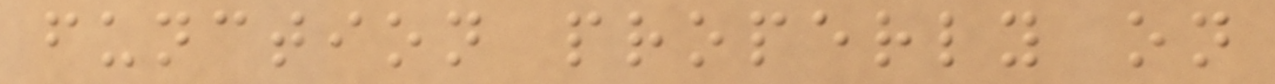function properly on
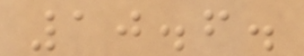10.6.
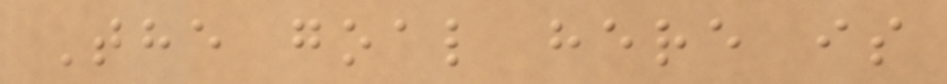The goal here is
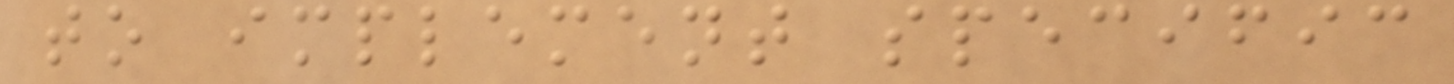to implement specific
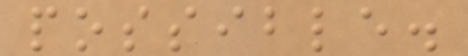possible.
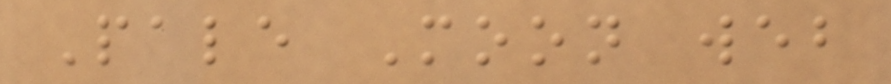Pale Moon web
